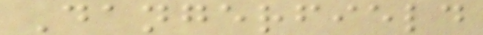Dangerfield
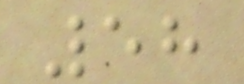58
